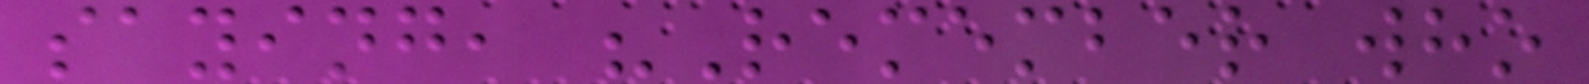saying, "Remember who
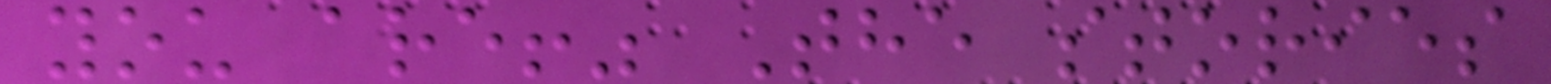you are!" The stories
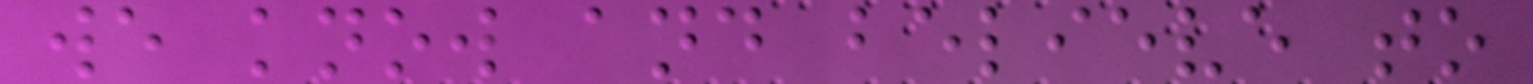we know and believe to
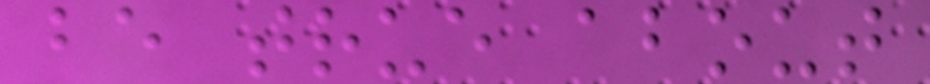be true about
